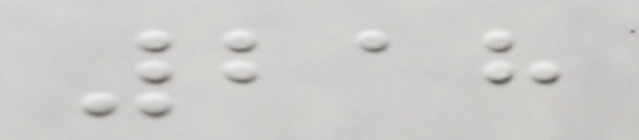218
